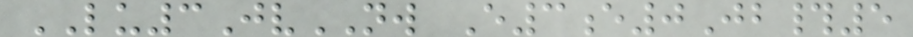LU3JvNW E3e0Jb#5
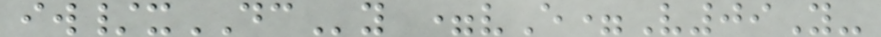iw/xDCy =vE=V09Y-
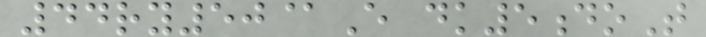44ry50@E dk5doT
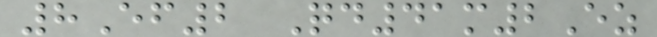8Ef2 Qd41m2Ez
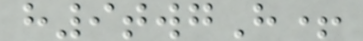h9twgH+
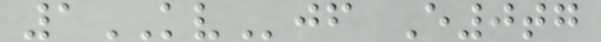1KVjf E0tg
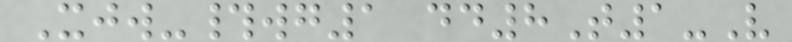Xjw-#wg1 dd8T1-V
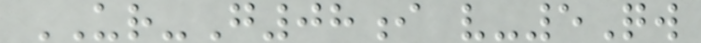UR-G08i v-5Qw
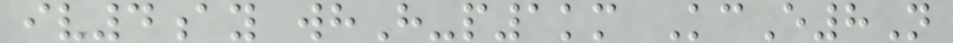iv4ay whH-p1km KcE8N
